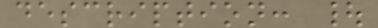description: |
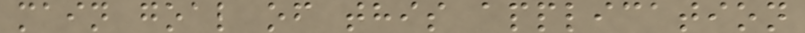main goal of this application
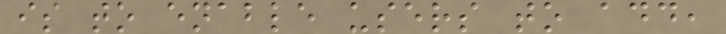is to enable users to add,
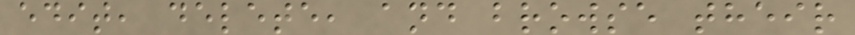edit, delete, and browse their
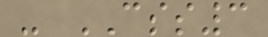- CSS3
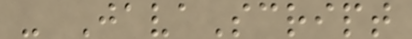- JavaScript
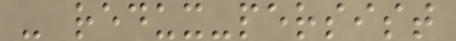- redux-persist
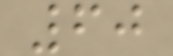60
